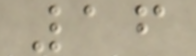16
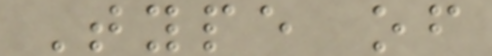Type of
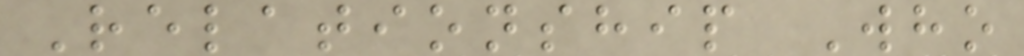Relationship Who
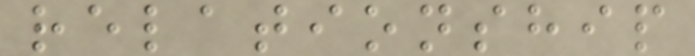relationship
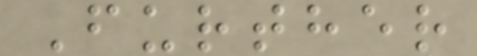Further
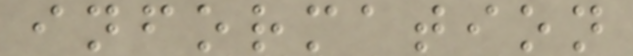information
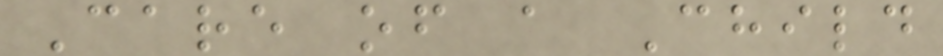Care of a Child
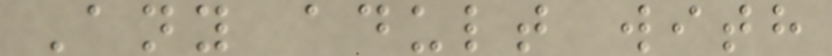Any adult with
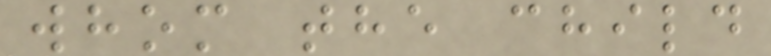whom the child
